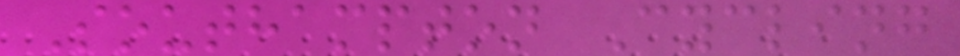Southampton Cycling
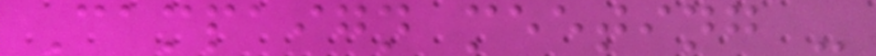Campaign meeting -
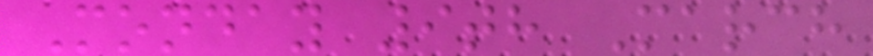Monday 9th March
